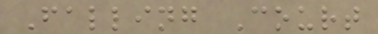Falling Court
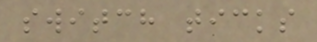switch ticks
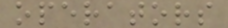operators
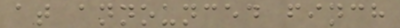at announced finch
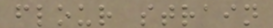flour strain
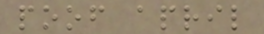poof april
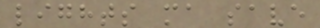lights ma save
